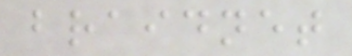braidnet
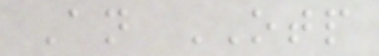An OTP
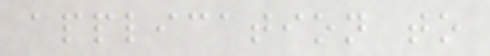application to
